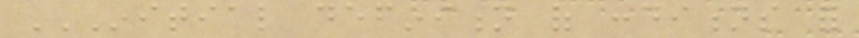INITIAL DEFINITION OF CONDITIONS FOR
